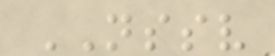NSSV
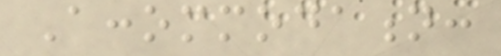Accommodation:
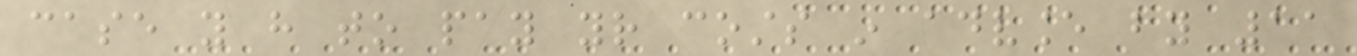case you have to pay your costs in advance by 11
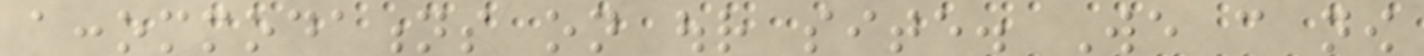accommodations on our site. We can now
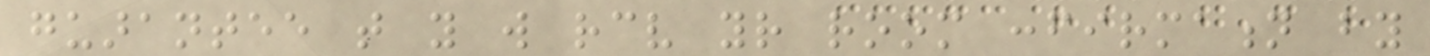guarantee that you will receive your room confirmation by
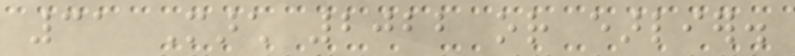31 March 2022 or earlier.
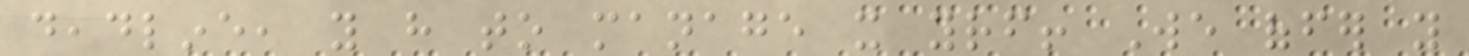deadline, you have to manage it yourself! We offer you
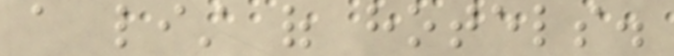a list of hotels.
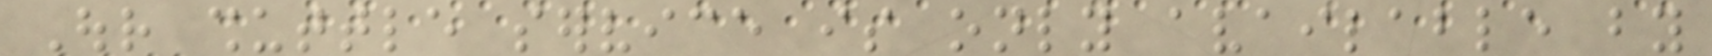Our shuttle service is only available by
